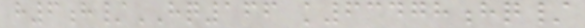h6h/HQ166 k63478hq/
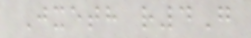Jxeth r4G
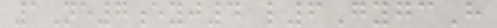1Ne7eyj4 l6GygcH
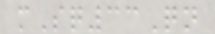mSq33Qn
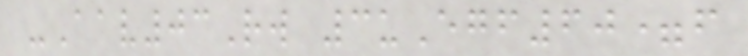-Aav03Rw 3uEgf60=f
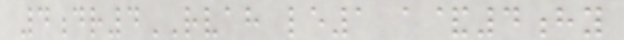4dr4RVAH le1 a&4hy
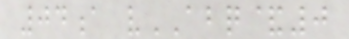04a vABQ&0
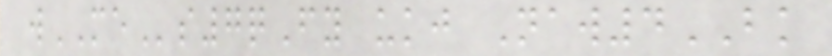wMEs7qFy ukj Naw4BK
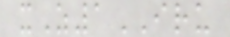xZ1IRU
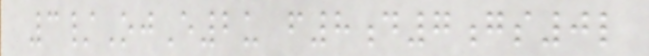3/OjE2u f8d7gs0l
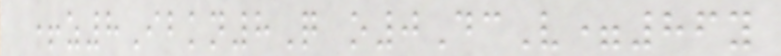+z8Ibkn8Q o0DcV=86y
